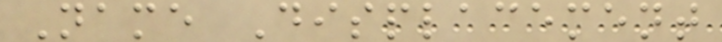Name Displacement
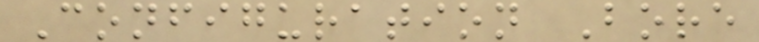Configuration Bore
